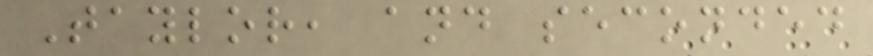Taylor, and seconded
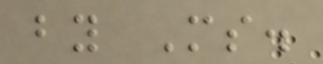by Ms.
